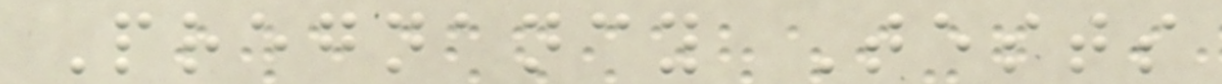Pregnancy Tests
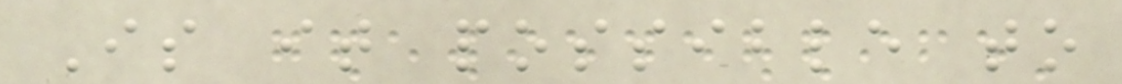Is it possible to
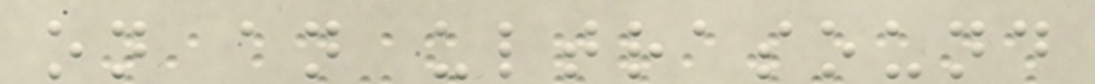on an ultrasound
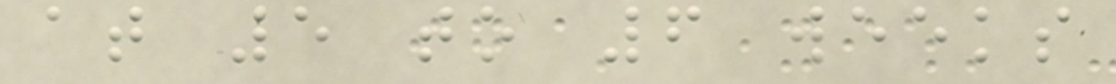at 5 to 6 weeks
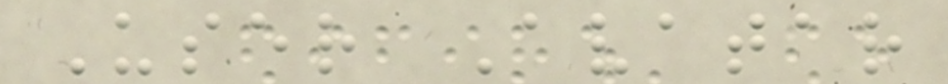User Avatar
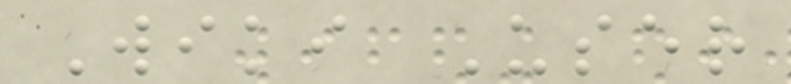Wiki User
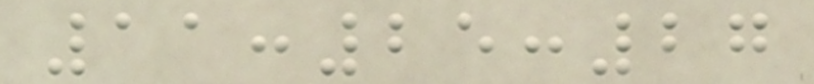11:25:27
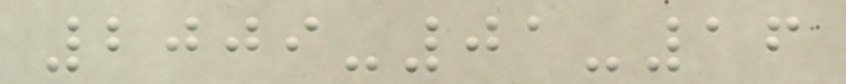2009-01-16
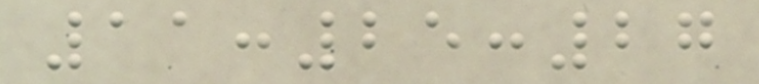11:25:27
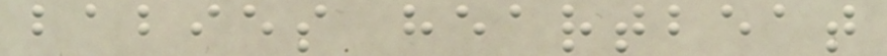babies heartbeat
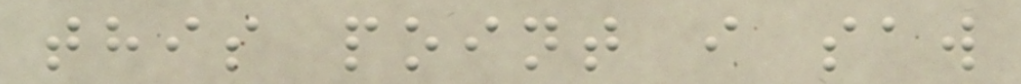this point i saw
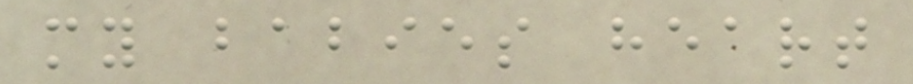my babies heart
